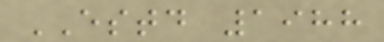ESTD 1988
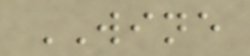WINE
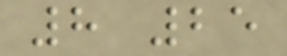8 25
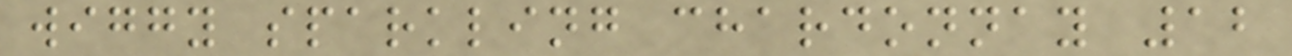wiggy sparkling chardonnay 12
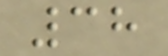38
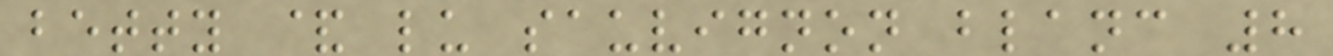betty & lu sauvignon blanc 8
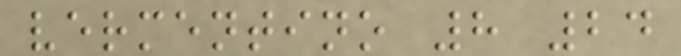vermentino 8 24
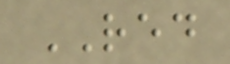RED
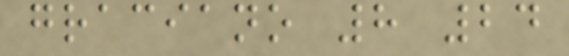graciano 8 24
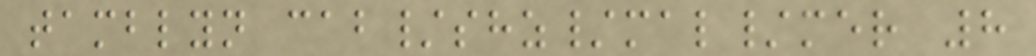tamblyn cab/shz/mal/mer 8
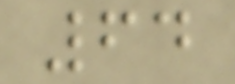64
